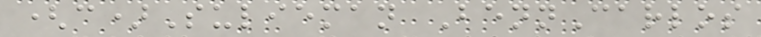(c)Sulieman BennCarlos
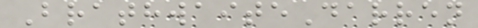BrathwaiteDarren
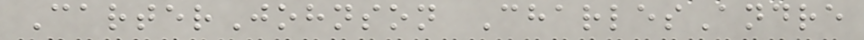CarterJohnson CharlesAndre
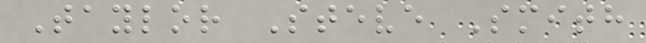Taylor Steve Smith
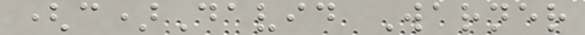(c)David Warner
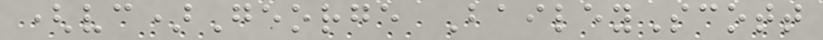(vc)George BaileyScott
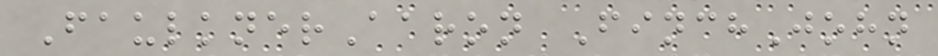FaulknerAaron FinchJohn
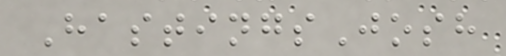HastingsJosh
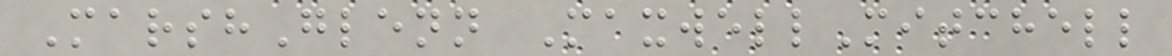MarshGlenn MaxwellMitchell
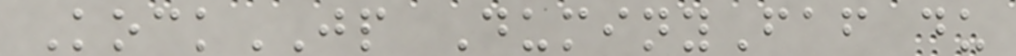KockJP DuminyFaf du
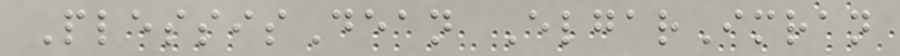PlessisDean ElgarImran
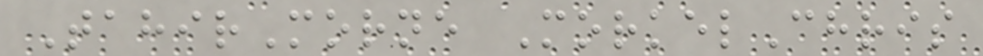TahirMorne MorkelChris
